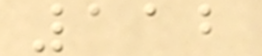112
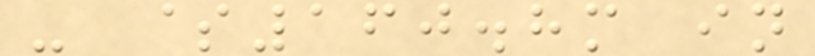- $160.8m in
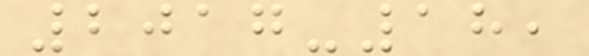2017-18,
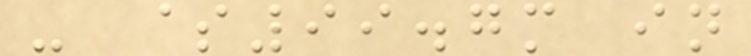- $99.7m in
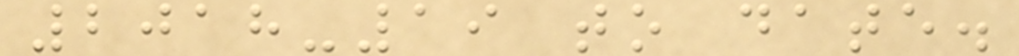2018-19 to date.
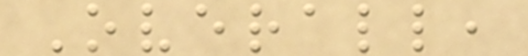Overall,
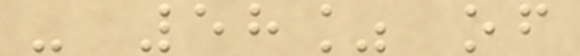- 58% of
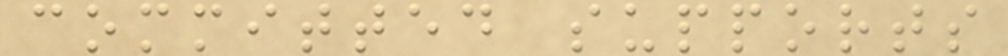committed supports
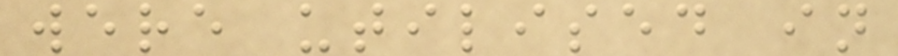were utilised in
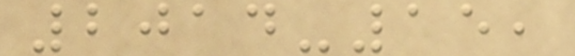2014-15,
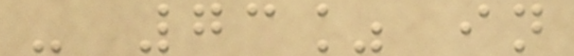- 73% in
